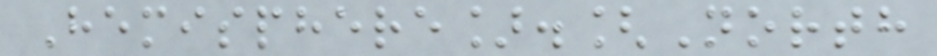Hemisphere].[North
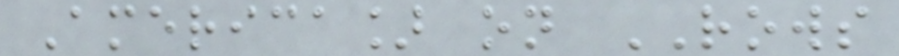America] on ROWS
